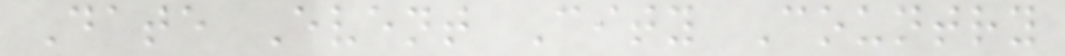Date Event City Country
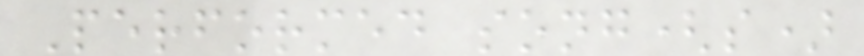Performed song(s)
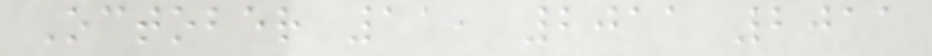October 11, 2011 2011
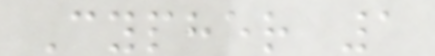Cypher 1
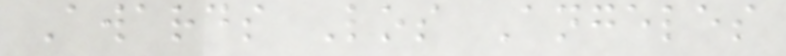Awards Los Angeles
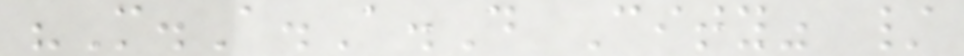"M.A.A.D City" /
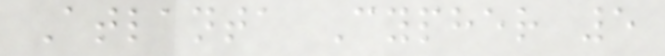Atlanta Cypher 5
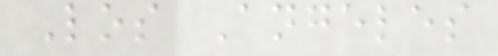Los Angeles
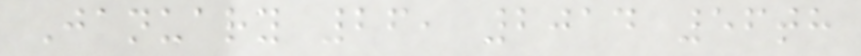January 26, 2014 56th
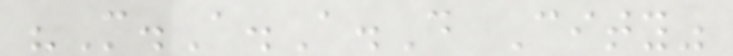"M.A.A.D City"
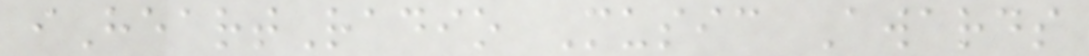iHeartRadio Music Awards
